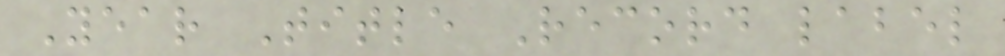Year Title Record label
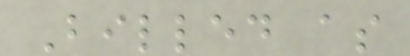Billed as
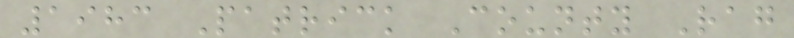1983 Patrick County Rag
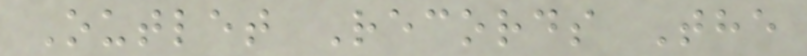Outlet Records The
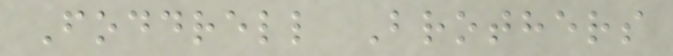Foddrell Brothers
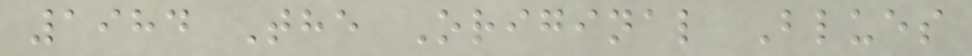1984 The Original Blues
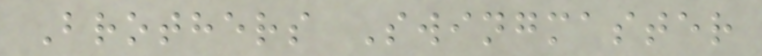Brothers Swingmaster
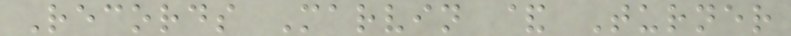Records Marvin & Turner
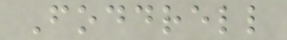Foddrell
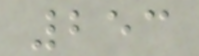253
